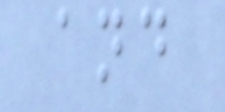and
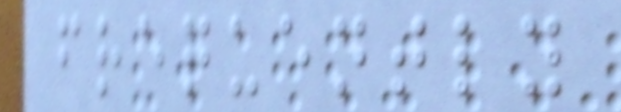frequently
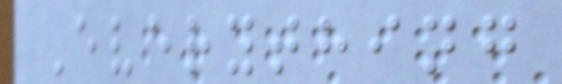Everything
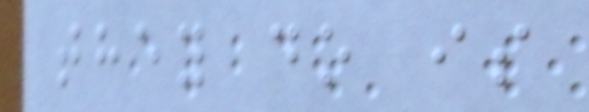they do is
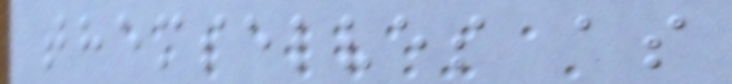themselves as
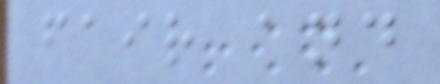fair and
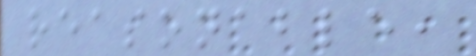reasonable,
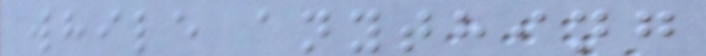while anything
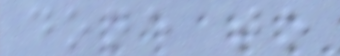done to
